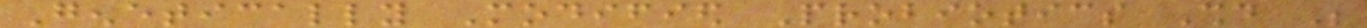Genetically Modified Probiotics Should Be
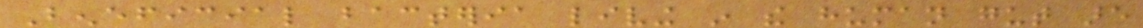Beneficial bacteria living in the human gut are
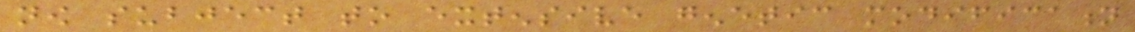now subject to extensive genetic modification
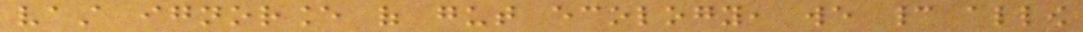vast ignorance of gut ecology, we cannot allow
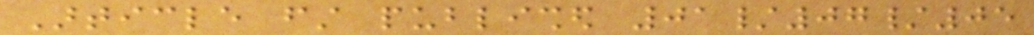Article first published 01/07/05
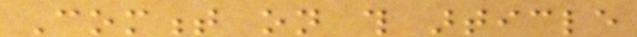Comment on this article
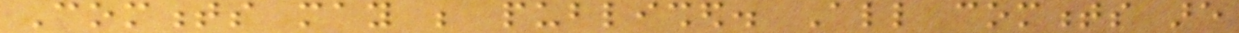Comments may be published. All comments are
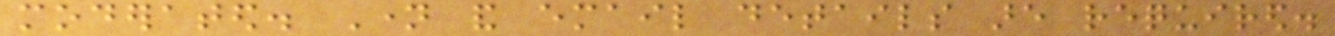moderated. Name and email details are required.
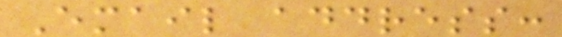Email address:
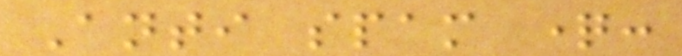Anti spam question:
